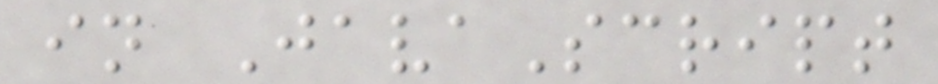in JavaScript
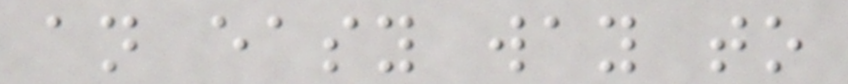an easy way to
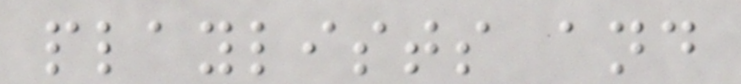playlists and
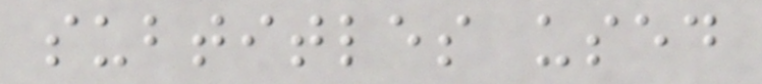subtitles used
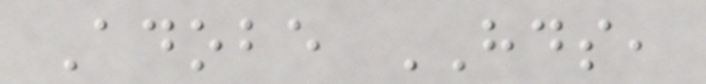Adobe HDS,
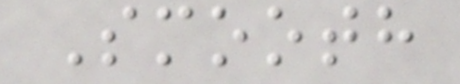Smooth
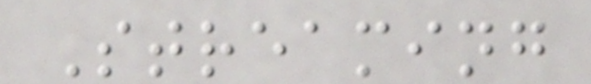Streaming
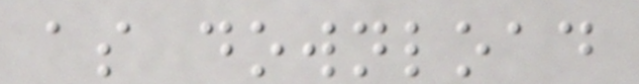as download
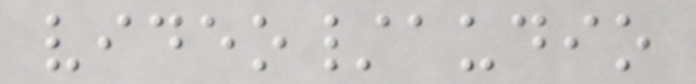video/audio
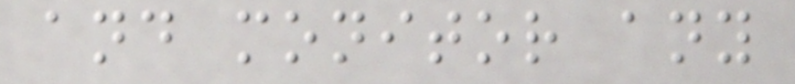and monitor any
